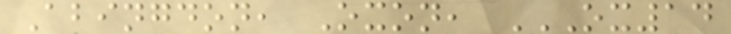Abingdon, Oxon, OX14
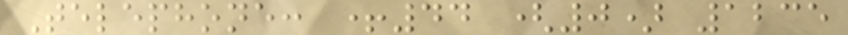Telephone: +44 (0) 1235
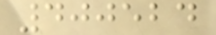400524
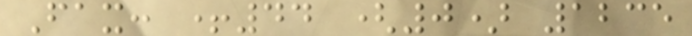Fax: +44 (0) 1235
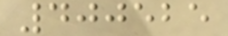400525
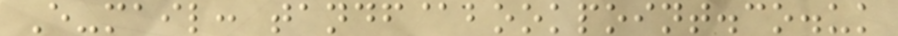E-mail: tandf@bookpoint.co.uk
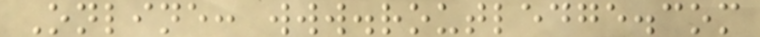Online: www.routledge.com
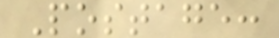Postage:
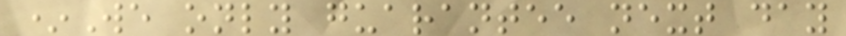*We only guarantee next day
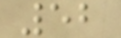52
